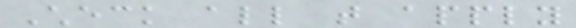Check all that apply
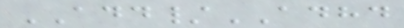ADD/ADHD
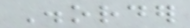Disorder
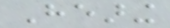Hearing
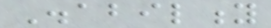Disability
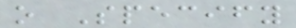o Specify
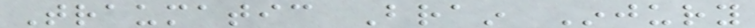Traumatic Brain Injury
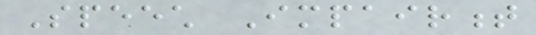Speech Impairment
